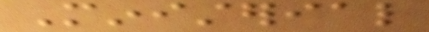Ministerial
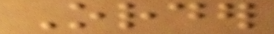Order
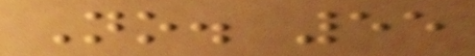No. 55
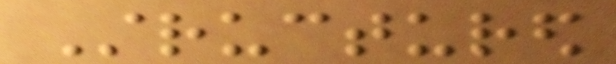Structured
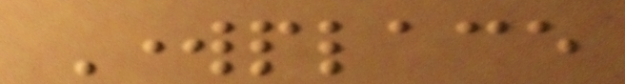Workplace
